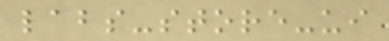labs-store-ui
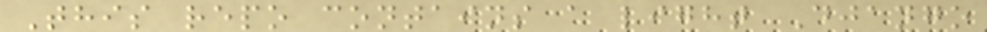This repo contains a light Django
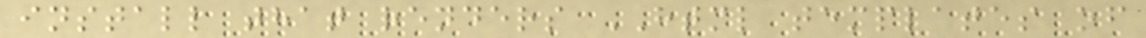install that renders HTML templates of
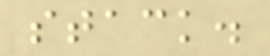stack.
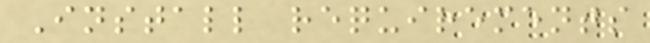Install requirements
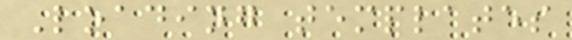Loading templates
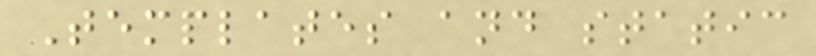Templates and static
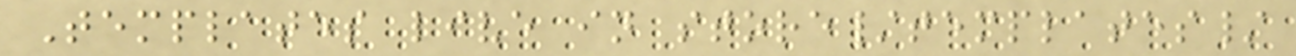Templates live in store/templates/
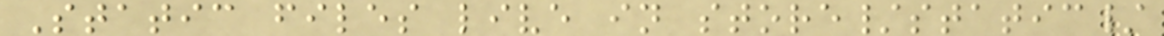Static files live in store/static/
